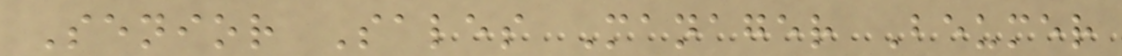Senior Sales Manager Beumer
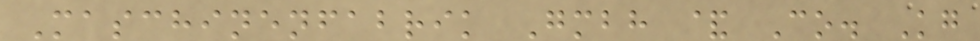Maschinenfabrik Gmbh & Co. Kg
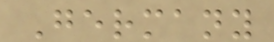Germany
